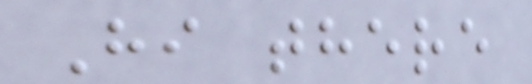Hi there
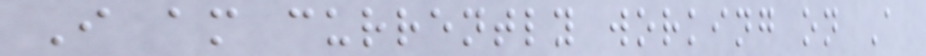I am currently working on A
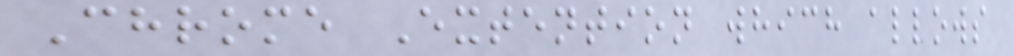Chrome Extention which allows
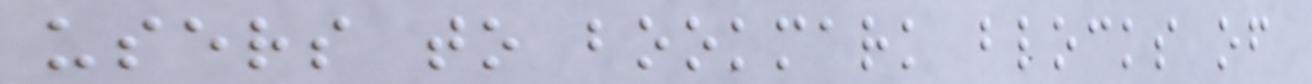users to bookmark blocks of
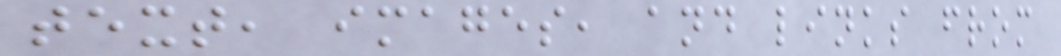text, images, and links from
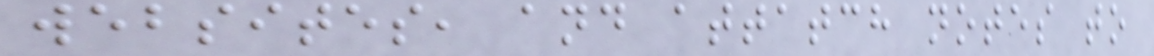websites, and attatch notes to
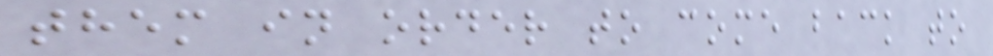them in order to come back to
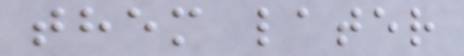them later
